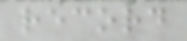record
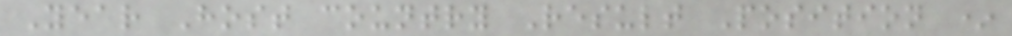Year Host country Result Position *
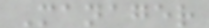Manager
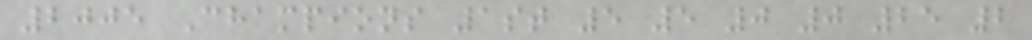2005 Champions 1st 5 5 0 0 25 2
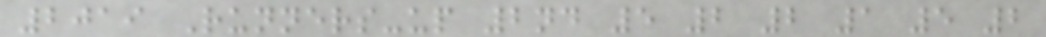2019 Runners-up 2nd 5 2 2 1 5 2
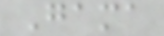Gama
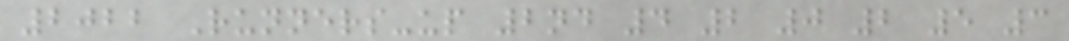2022 Runners-up 2nd 4 2 0 2 5 3
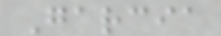Garcia
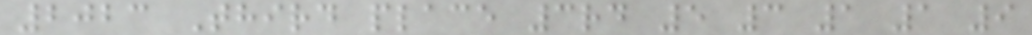2023 Third place 3rd 5 3 1 1 9
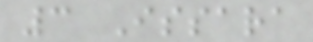3 Issara
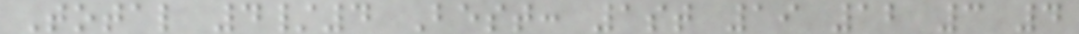Total 4/4 Best: 1st 19 12 3 4
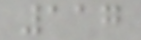117
